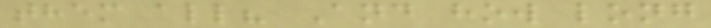them all? And how long
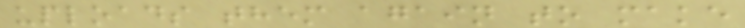uploads them again to make
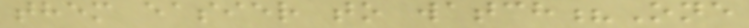them easier to watch?One
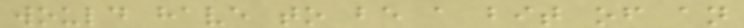would have to be a bit of an
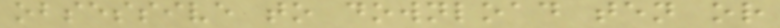obsessive to download ten or
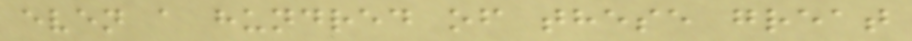even a hundred of these great
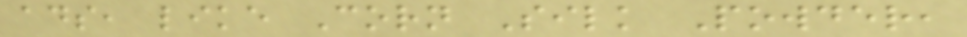ads, like Corn Silk Powder,
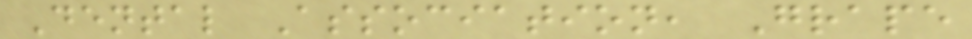Dental Association, Grape
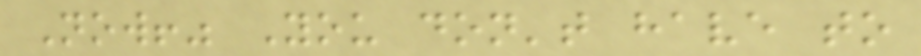Now!" You don't have to
